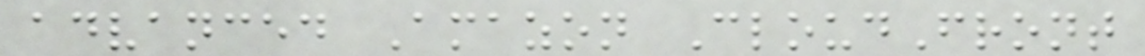advanced Amazon CloudFront
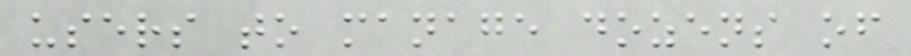users to manage dozens of
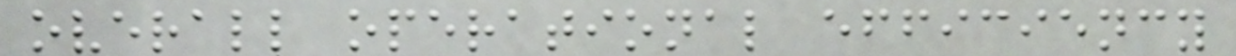overall operational efficiency
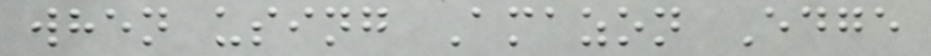when using Amazon Edge
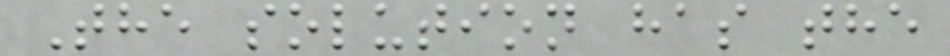The solution has the
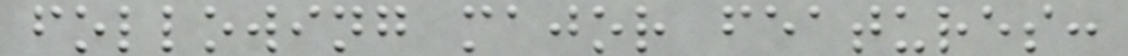following major features:
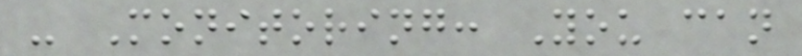- Monitoring: You can
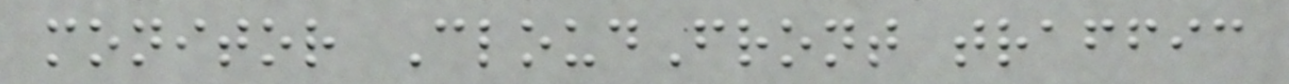monitor CloudFront traffic
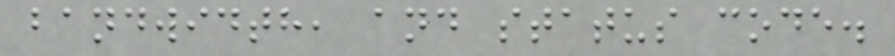bandwidth, and status code.
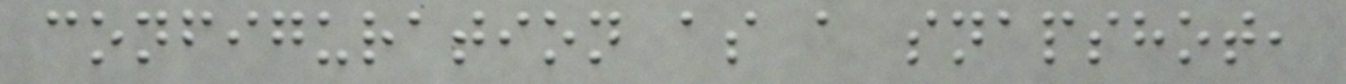configuration as a snapshot,
